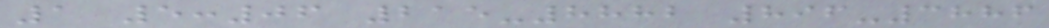1 5:06 215-8882 896-3886
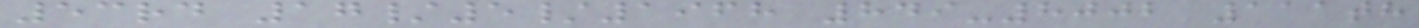53rd 17/5/1968 849-8002 111th
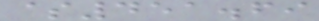$451.69
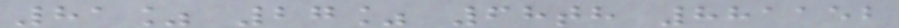81% 27% 68th 881152
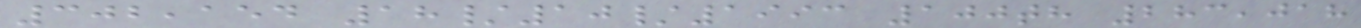302,154 18/10/1993 100th 283,018
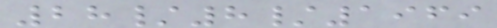28/8/1969
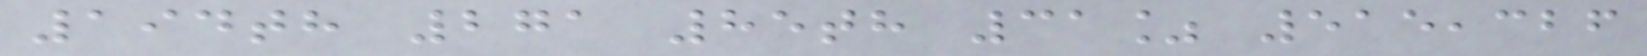194th 271 85th 31% 515,326
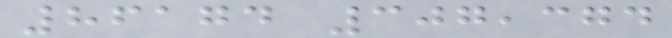86174 307,374
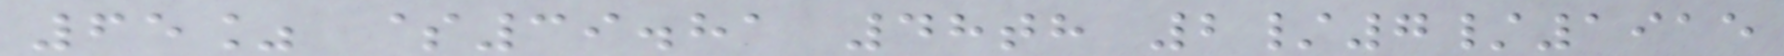65% $39.81 48th 2/7/1915
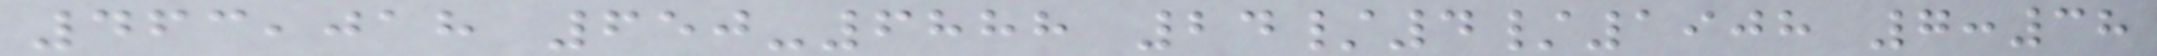463,018 650-6888 24/4/1908 7:38
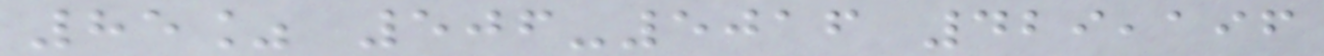85% 506-5016 429,196
